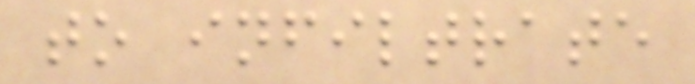to infiltrate
